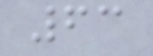63
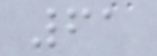61
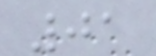01
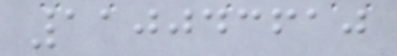110043610
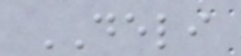DELI
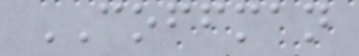COFFMAN
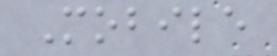Mobile
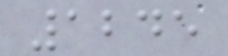1245
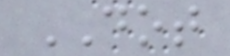DOT
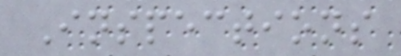Inspections
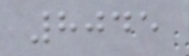8045
